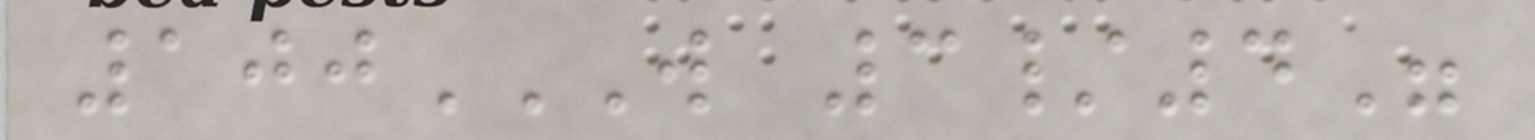100W 3/4"
